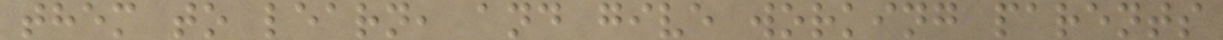them to learn, and give working parents
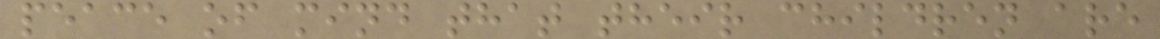peace of mind that their children are
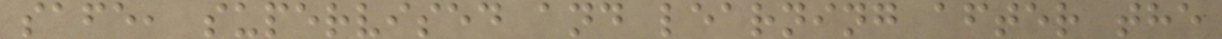safe, supervised and learning after the
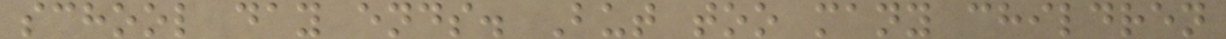school day ends. But too many children
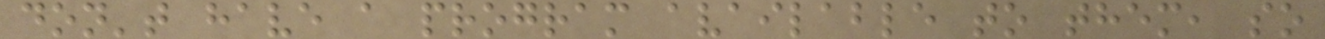don't have a program available to them, so
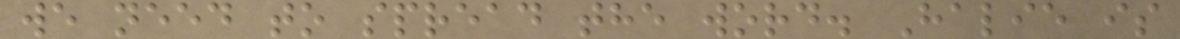we need to spread the word. Halie is
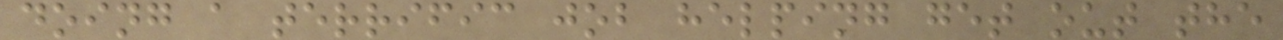doing a terrific job helping get out the
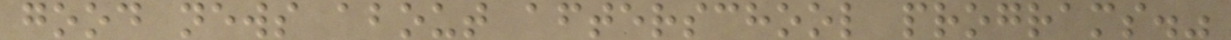good news about afterschool programs."
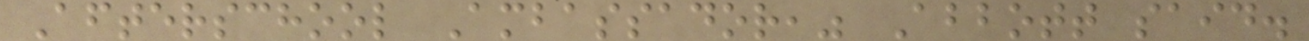Afterschool Ambassador," Abbott said.
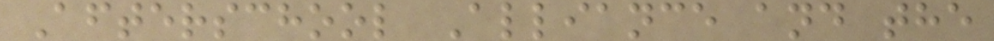Afterschool Alliance and the
